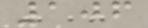106
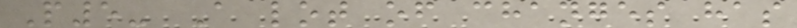P5- A lot of changes has
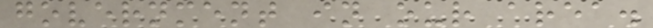government in our area.
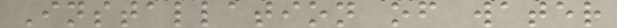Installation of water
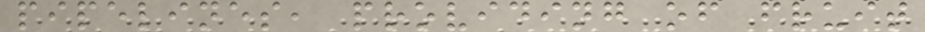pipelines, providing of fruit
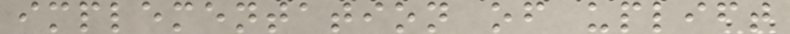implementation of uplift
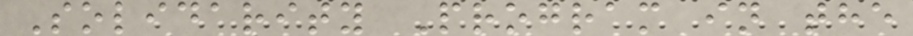Solidarity Program in the
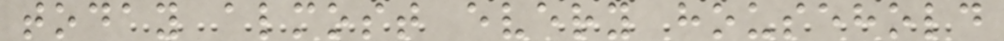today almost every household
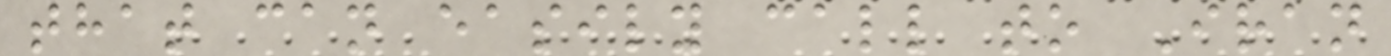that can easily call to Iran
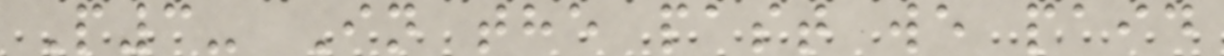P3- In the past we paid
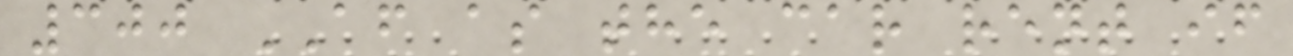300 AF as the car rent if
